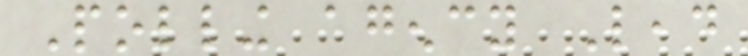Polling agency Lead
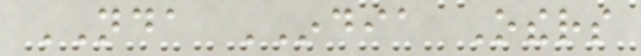NDA INDIA Others
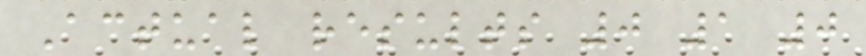Actual results 0 1 0
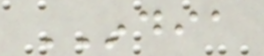INDIA
